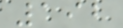192
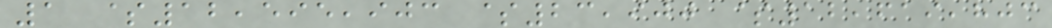1 $12,595,903 $23,900 $12,619,803
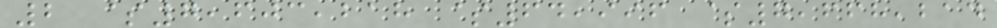2 $7,603,218 $64,996 $7,668,214
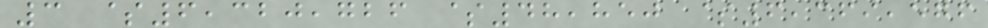3 $6,320,726 $48,850 $6,369,576
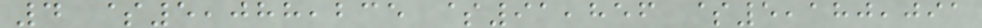4 $5,088,235 $91,856 $5,180,091
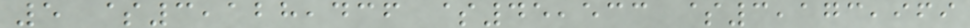5 $3,128,436 $45,533 $3,173,969
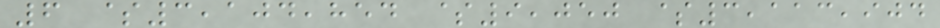6 $3,104,854 $9,050 $3,113,904
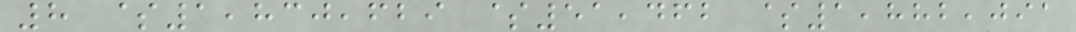8 $1,830,629 $51,462 $1,882,091
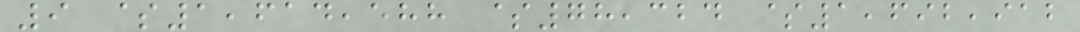9 $1,614,588 $78,324 $1,692,912
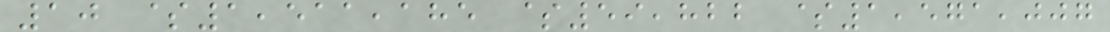10 $1,511,185 $59,822 $1,571,007
